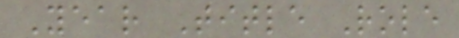Year Title Role
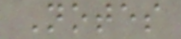Notes
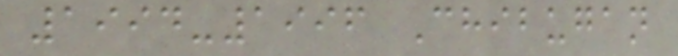1994-1996 Chibugan
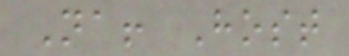Na! Host
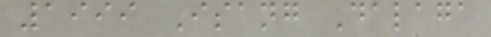1999 Isang Dalaga
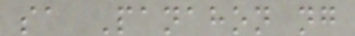sa Panahon ng
